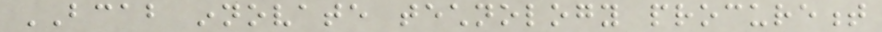BCAB innovate technology procurement
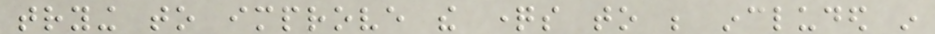trying to improve the questions to be included in
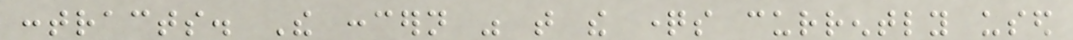contracts. The concern was that the questions currently used
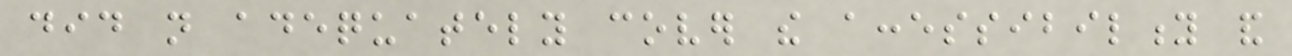did not adequately cover the accessibility and
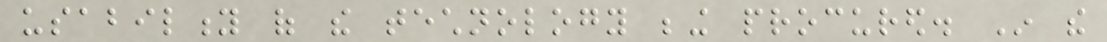usability of the technology being procured. In the
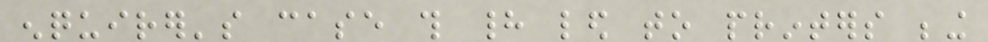enquirer's case this had led to printers being
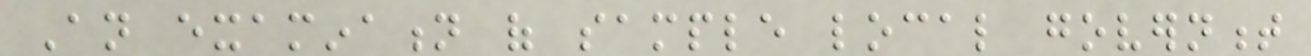An examination of sample local government
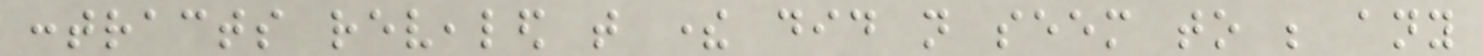contracts revealed that there did not seem to be any
